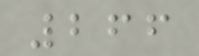266
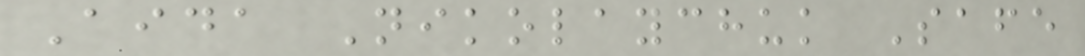Aida Nikolaychuk Safe
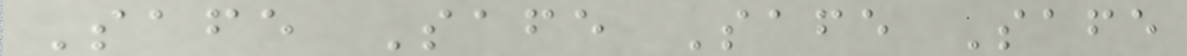Safe Safe Safe Safe
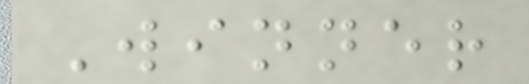Winner
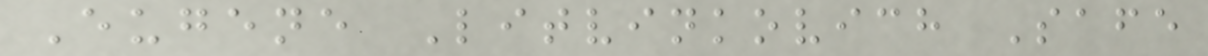Eugene Litvinkovich Safe
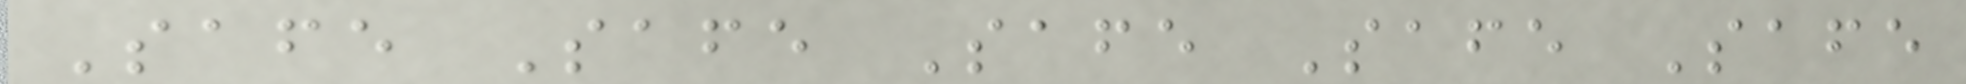Safe Safe Safe Safe Safe
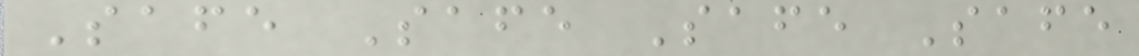Safe Safe Safe Safe
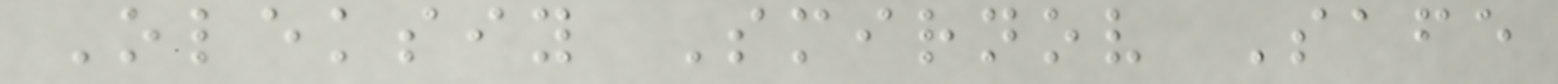Oleksiy Smirnov Safe
